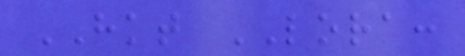HKT LORA:
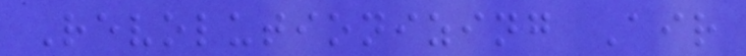Revolutionizing Air
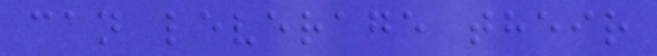can leverage their
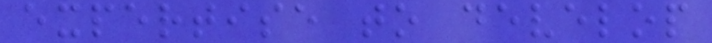expertise to develop
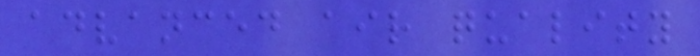advanced air quality
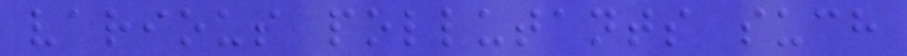various pollutants such
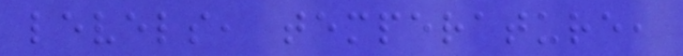levels, temperature,
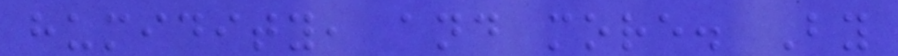humidity, and more. By
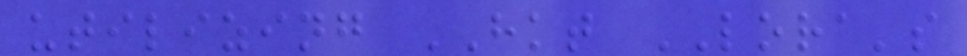utilizing HKT LORA's
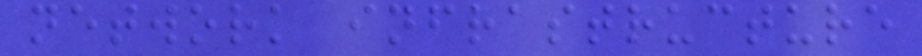network infrastructure
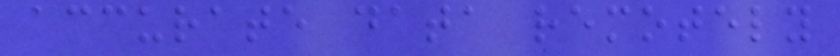accurate data remotely
